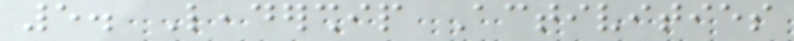5. Leadership Activities
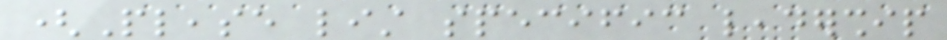(Please list specific leadership
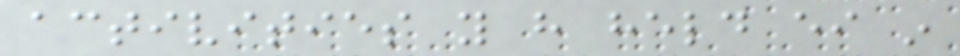activities you have held either in
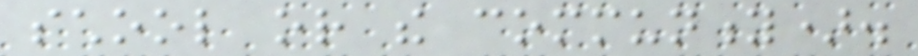school or the community).
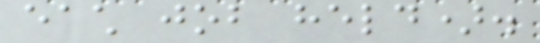each job held).
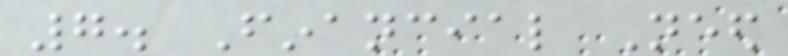7. Financial Need
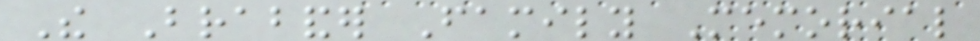The Brabander Family Memorial
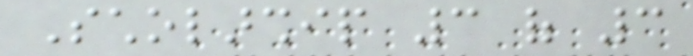Scholarship 3 of 3
